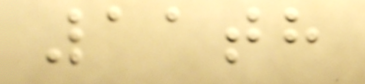11th
